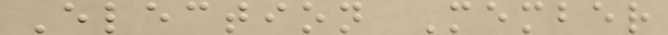Election Member
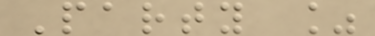Party %
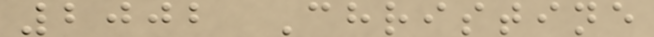2002 Christine
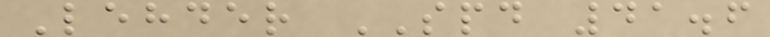Lehder SPD 41.6
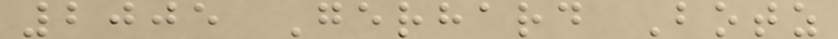2005 Gerhard Botz
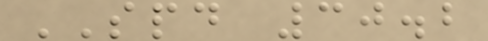SPD 30.2
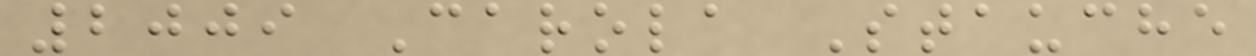2009 Carola Stauche
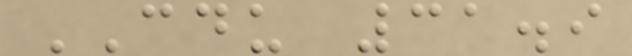CDU 31.9
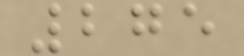275
